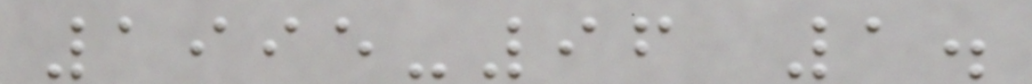1995-96 1.
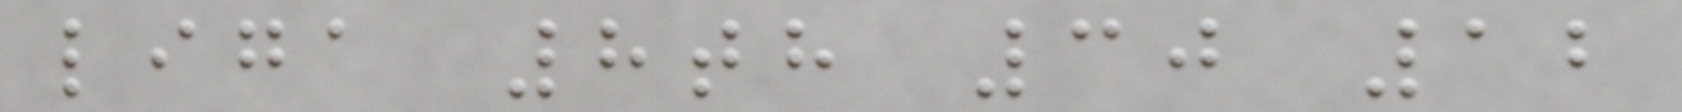liga 8th 30 12
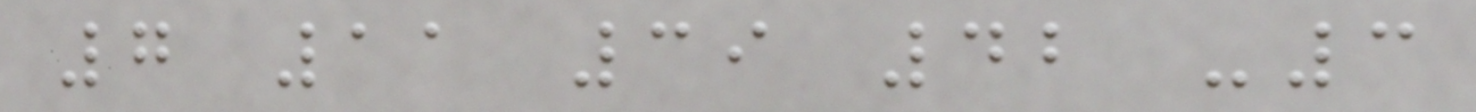7 11 39 42 -3
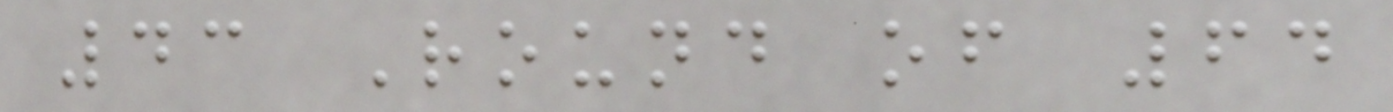43 Round of 64
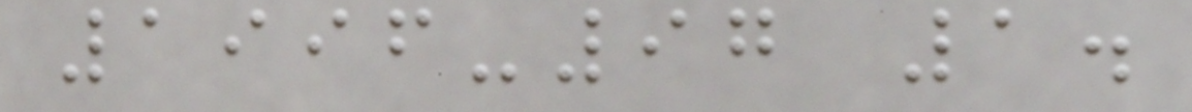1996-97 1.
